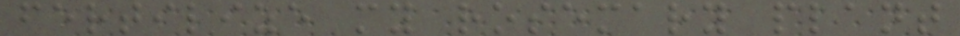fertilize my rosemary plant
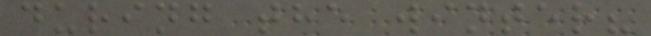during the winter?
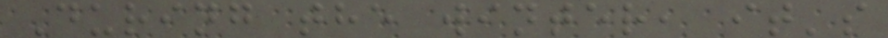During the winter, it's
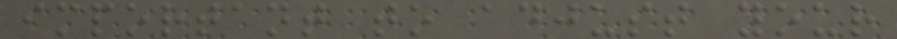important to adjust your
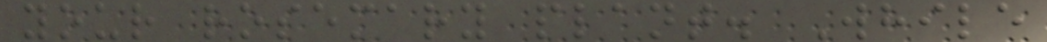your rosemary plant. While
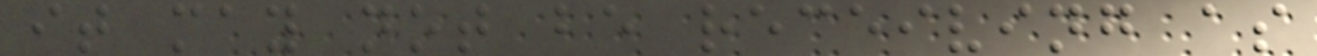it may not be receiving as
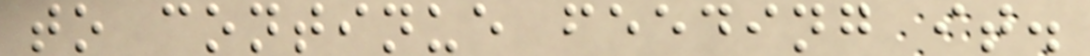to continue feeding it.
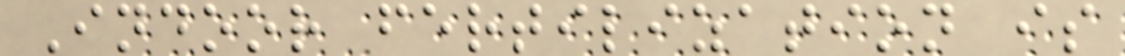Indoor fertilization is
